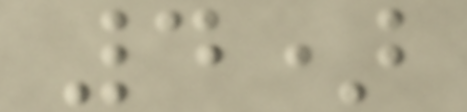4)
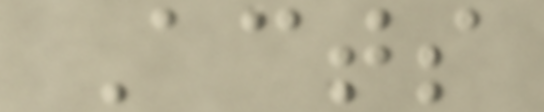Acts
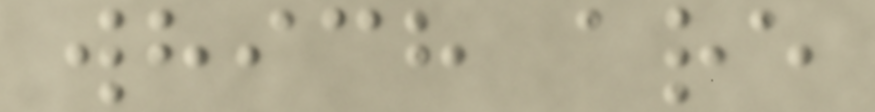which are
